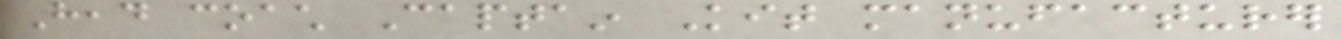Head coach Captain Kit manufacturer
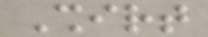Shirt
